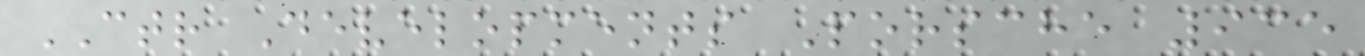CTR Developments Porsche 935
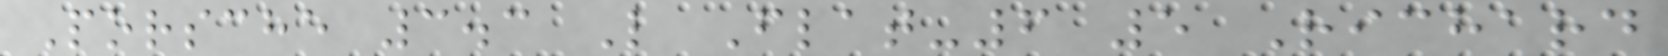Porsche 3.3 L Flat-6 5 Richard
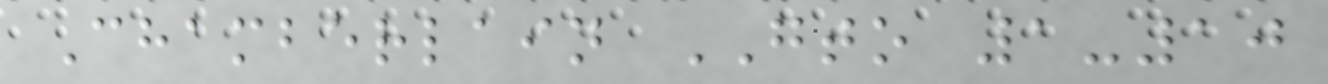Chamberlain GTO 1-10
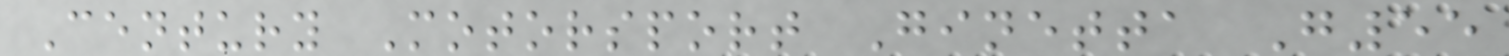Century Motorsport Ginetta G55
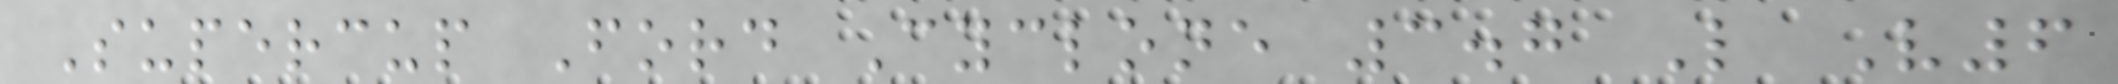Supercup Ford Cyclone 3.7 L V6
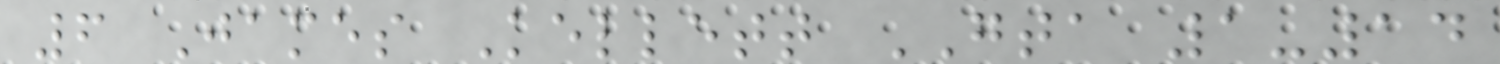6 James Kellett GTA 1-14
